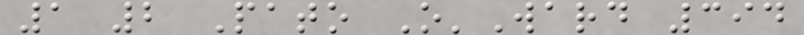1 2 Pato O'Ward 394
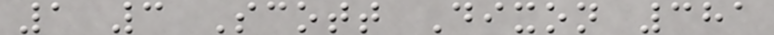1 3 Scott Dixon 381
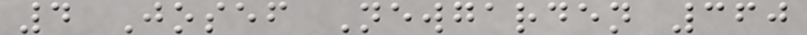4 Josef Newgarden 360
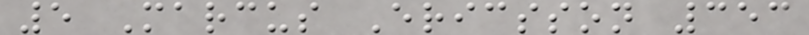5 Marcus Ericsson 353
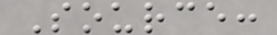Source:
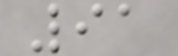91
